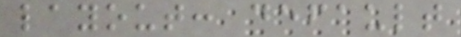layout: default
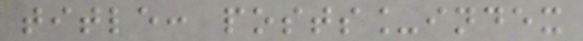title: posts_index
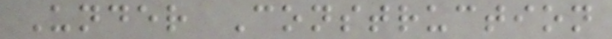Under Construction
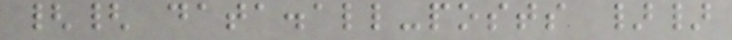{{ data.all-posts }}
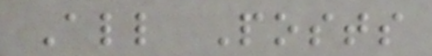All Posts
